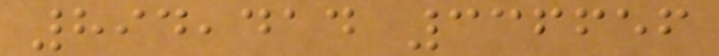894,414 336656
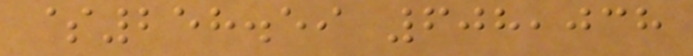$258.59 608,038
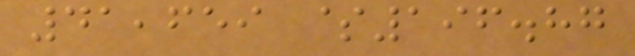41,659 $196.87
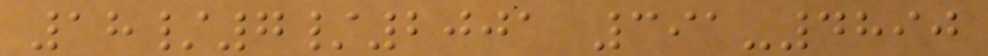18/7/2001 391-4890
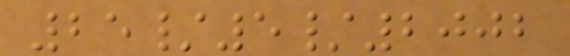25/5/2002
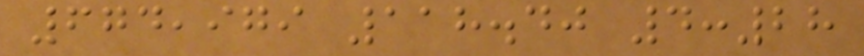674,979 118.40 4:28
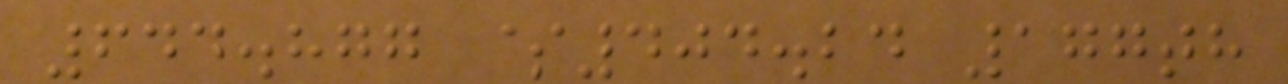644.877 $404.24 177th
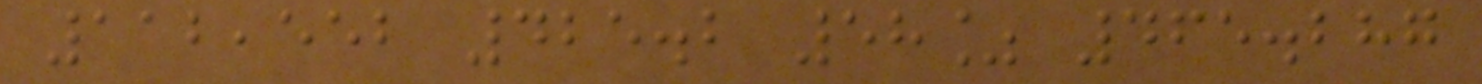112,552 425.2 58% 465.287
